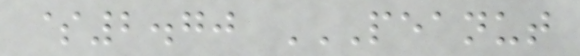$2.70 PEANUT
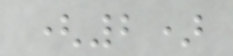(2)
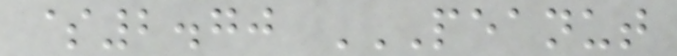$2.70 PEANUT
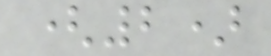(2)
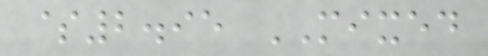$2.95 MIXED
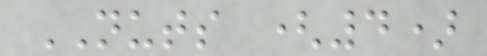NUTS (4)
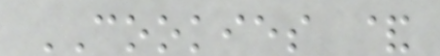COOKIES &
